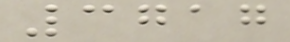3717
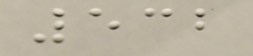532
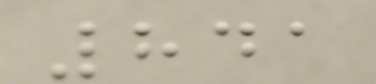841
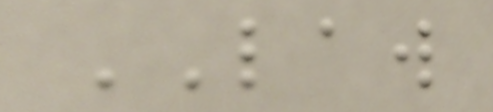LAW
